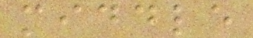middle
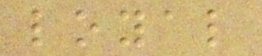loyal
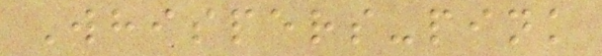Whispers-pink
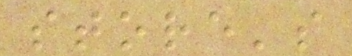store's
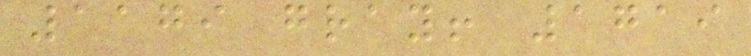1179 gray! 1719
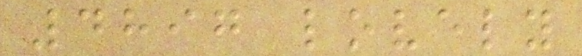4897 lovely
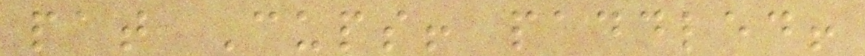pat Cups! paddled!
